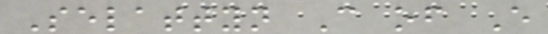Selattyn C of E
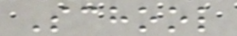School
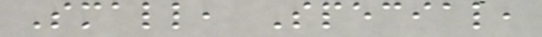Small, Special,
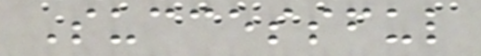Successful
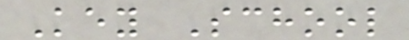Key School
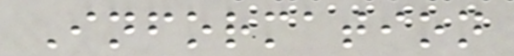Information
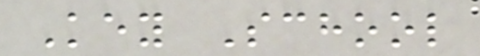Key School
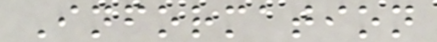Information
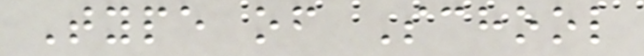Type of School
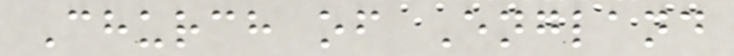Church of England
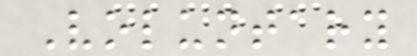Voluntary
